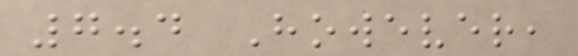7.4 However,
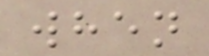when
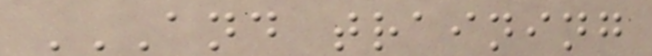AND TRAINING
